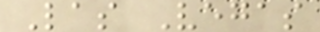Las Vegas
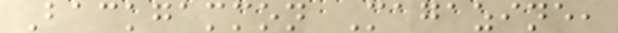Backgammon Magazine,
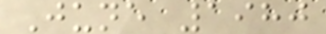June 1980
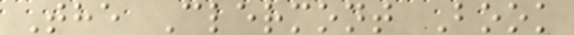The Clermont Book
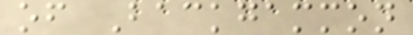of Backgammon
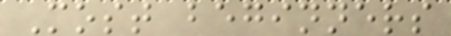Most beginners
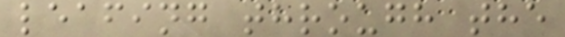leafing through the
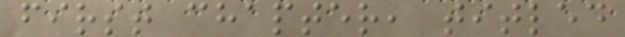first chapter, titled
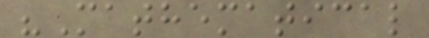"Mathematical
